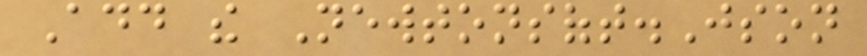Add the Newtonsoft.Json
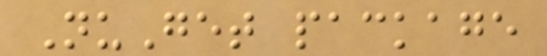NuGet package
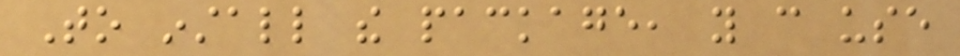To install the package, you can use
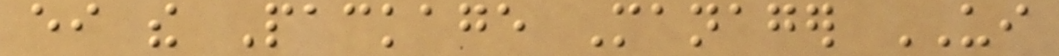either the Package Manager UI
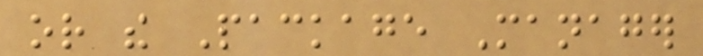or the Package Manager
